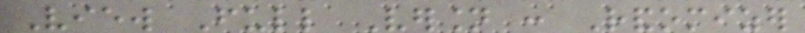View Full Version : Randomizer
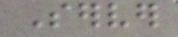Server
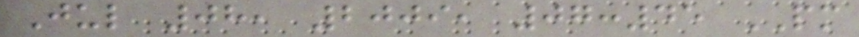Jul 08, 2009, 07:45 PM
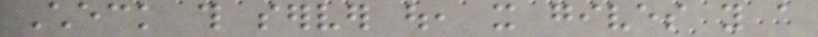Check this server out, it gives you a
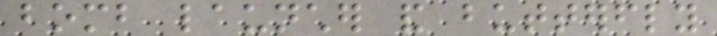bomb launcher and butterfly
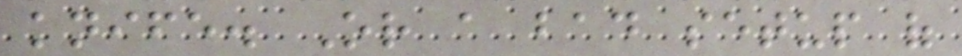knife. Or a bad setup of
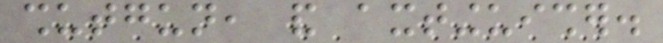shutgun, and axtinguisher.
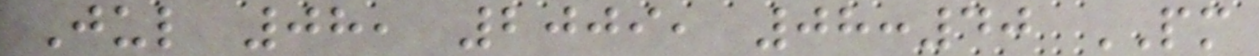Jul 08, 2009, 08:40 PM
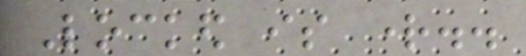Locked is right..
